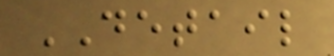DETAIL
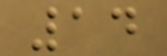14
